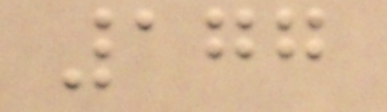177
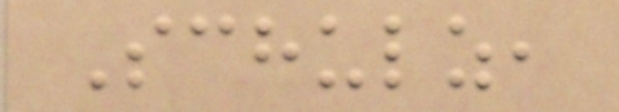Schulz,
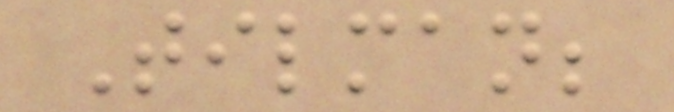Tilman;
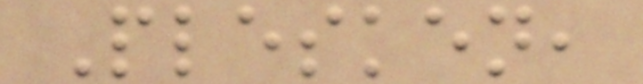Plesken,
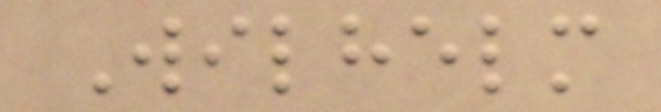Wilhelm
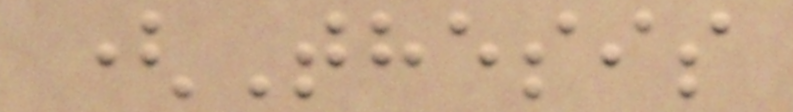(Thesis
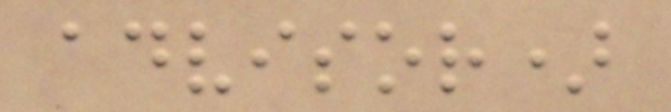advisor)
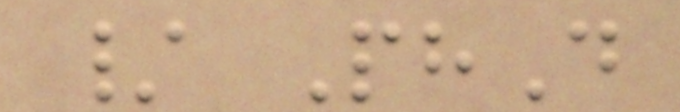/ PhD
